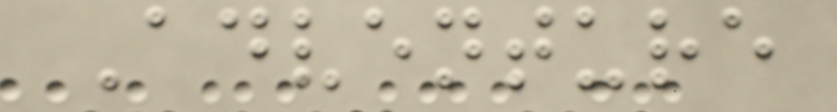Adventure
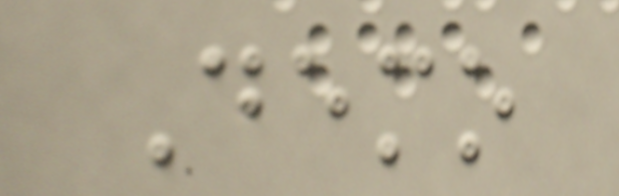Demo
